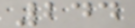244
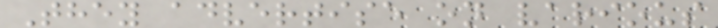They advertise on various
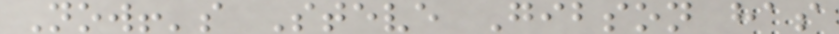Now!'s Steve Gibson has
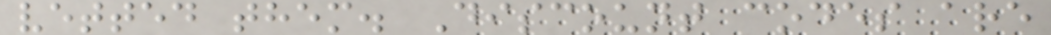vetted them. Discount codes are
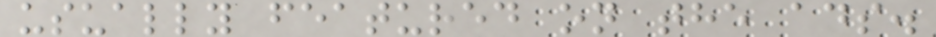usually featured on the ads.
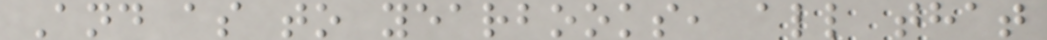And as to yearbooks, all that
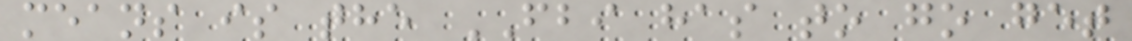means is the FBI has to go get
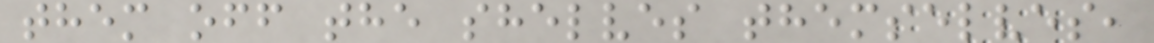them off the shelves themselves,
